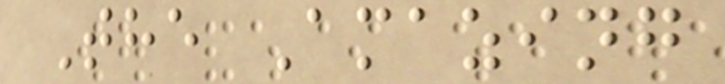The Amazing
